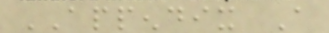APPENDIX A
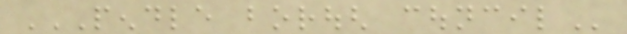PENDLE BOROUGH COUNCIL
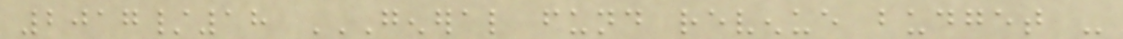2017/18 GENERAL FUND REVENUE BUDGET -
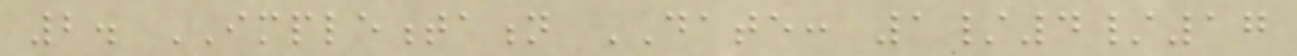2. IMPLEMENTATION DATE: 1/4/17
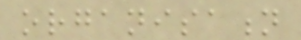organisation
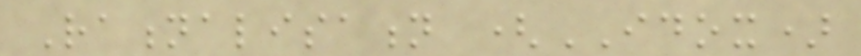Rationalisation (IDOX)
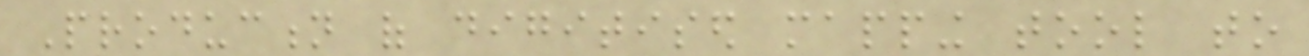Production of digitised mapping tool to
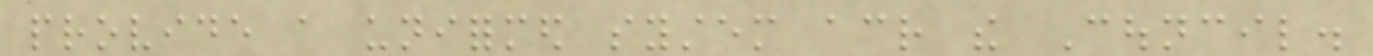provide a uniformed system across the Council.
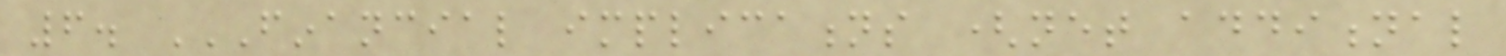6. FINANCIAL IMPLICATIONS (NET ADDITIONAL
